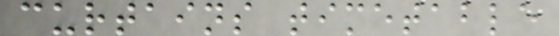curtains timetable
